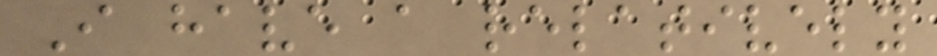I have a relatively
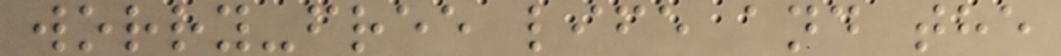worry-free life and the
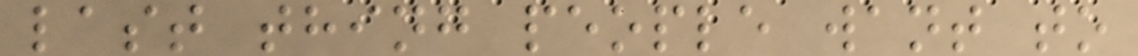last thing people want to
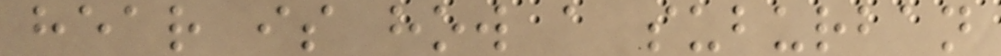hear is how a suburban
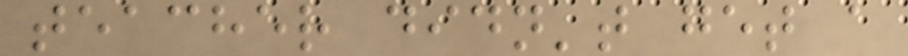teacher didn't get a
